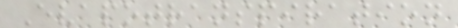Evapotranspiration
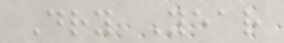Dry Year
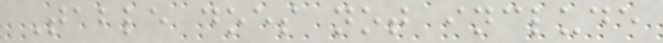Table does not include
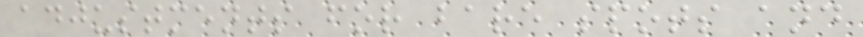adjustments for bare spots and
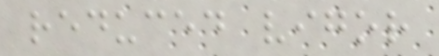reduced vigor
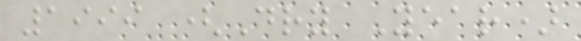1999 (Dry Year)
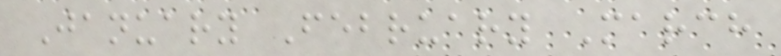January February March
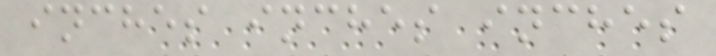inches inches inches
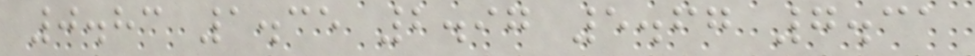0.83 1.35 2.97 5.67 7.31
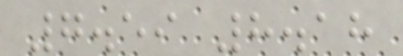7.59 8.18
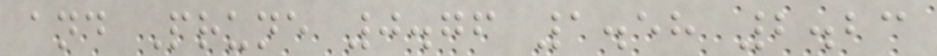and Prune 0.76 1.58 2.23
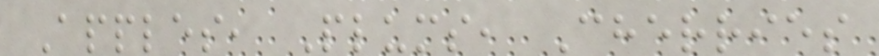Apples, Plums, Cherries
